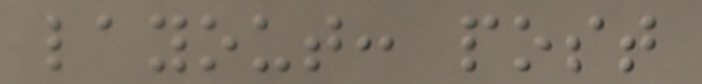layout: post
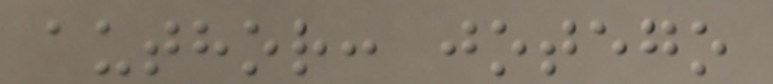author: jotego
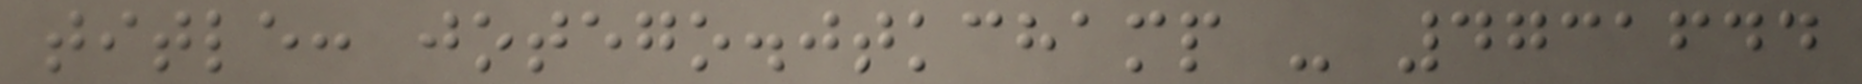title: jotego.jtkchamp - 4731644
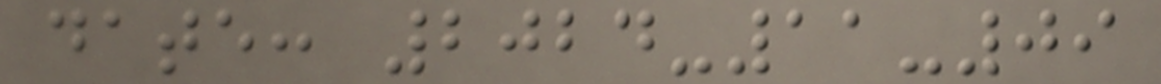date: 2024-11-09
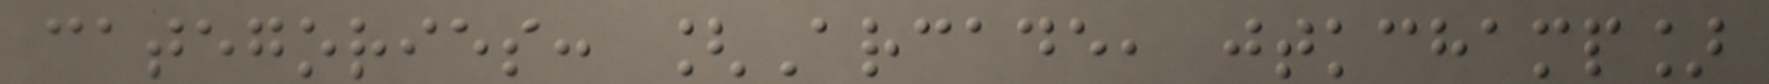categories: [Arcade, jtkchamp]
